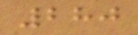280
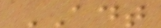ADT
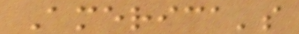America's
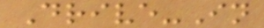Drive-In
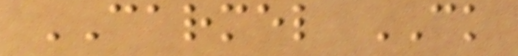CARMEL CK
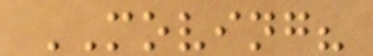MOVING?
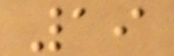19
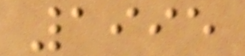1995
